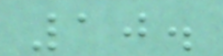10.
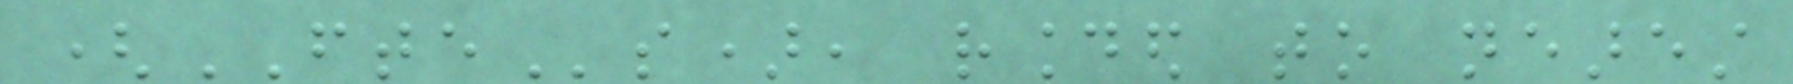(FTEs), rounded to nearest
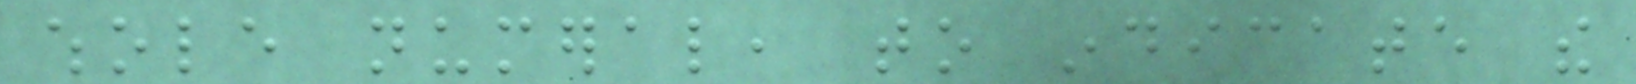whole numeral, to indicate the
